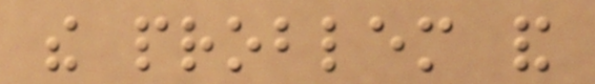the problem and
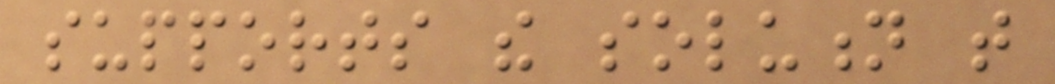supports the solution that
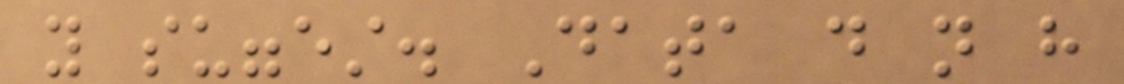you suggest. Data do not have
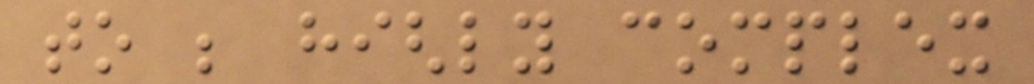to be highly complex
